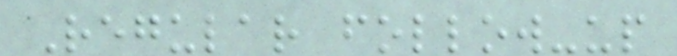Regular follow-up
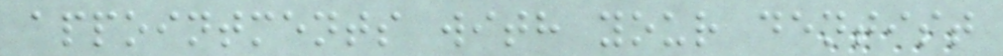appointments with your dentist
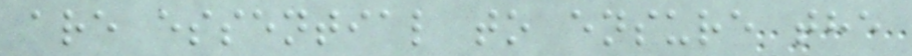are essential to ensure the
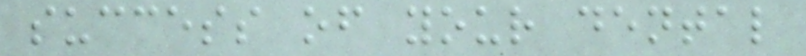success of your dental
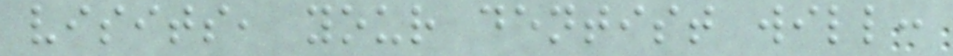visits, your dentist will:
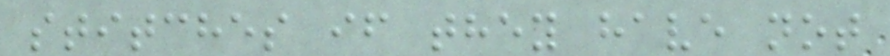stitches if they have not
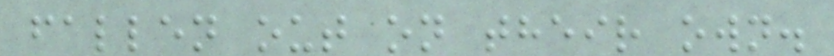fallen out on their own.
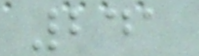241
